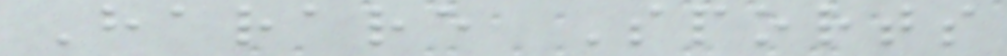Harare Sports
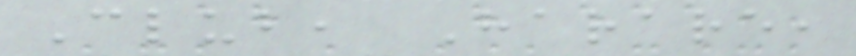Club, Harare,
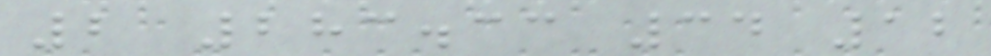2 283.33 34 12
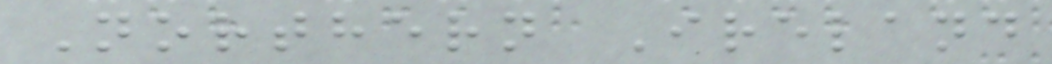Northern Ireland
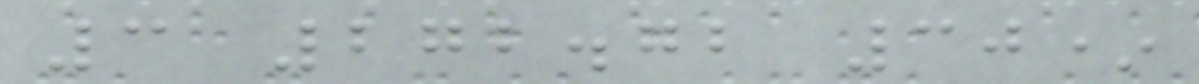3 272.72 30*
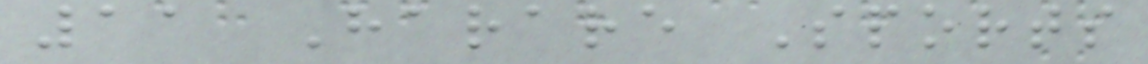11 Harare Sports
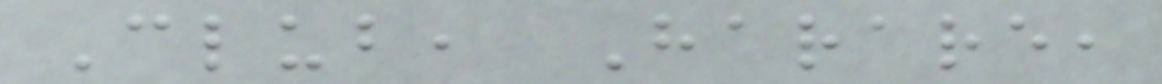Club, Harare,
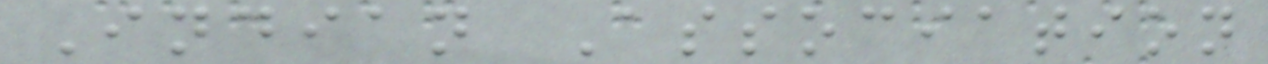Indian Association
